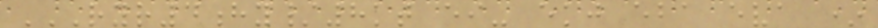RYR4HY/8KT EI- EKJ EBA EVA *
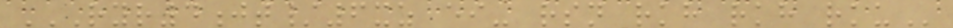RYR4JT/6XZ EI- RSN RKH RKH RKU
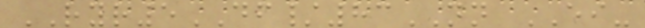RYR5DF/83NN EI-
